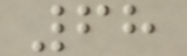68
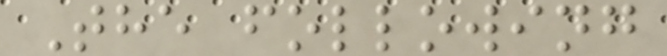The following
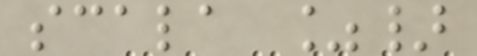scala %}
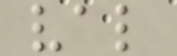val
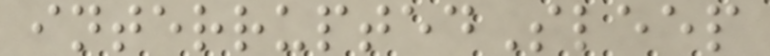interruptedSleep
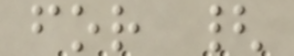for {
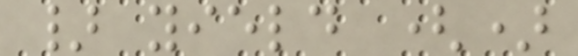} yield ()
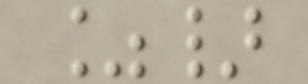%}
